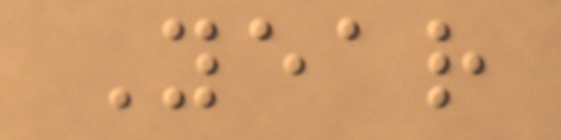Year
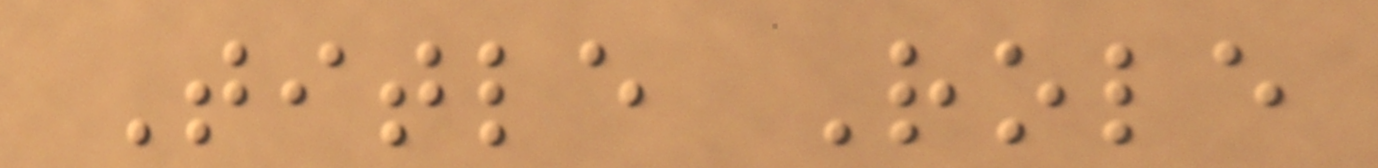Title Role
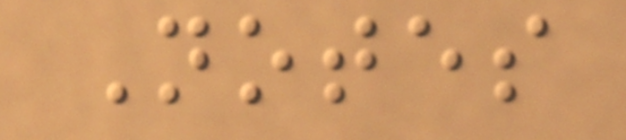Notes
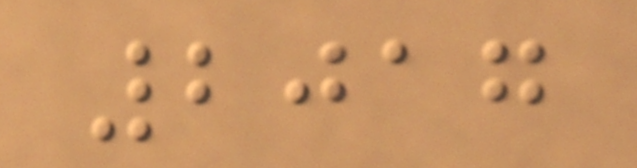2017
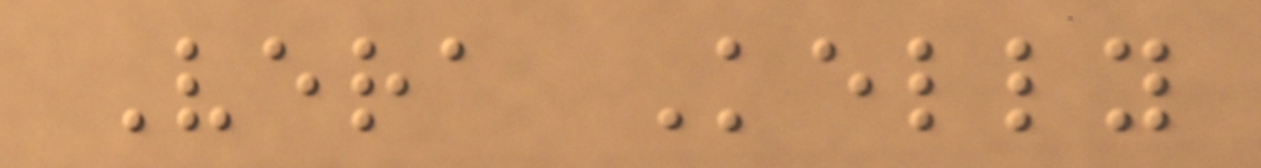Vera Kelly
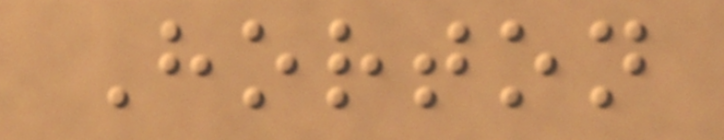Horton
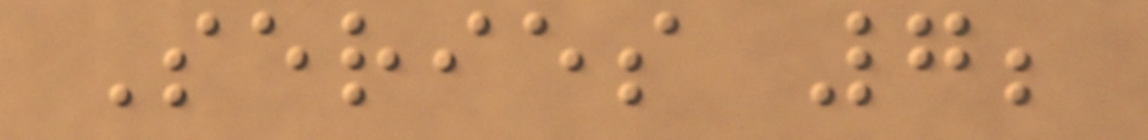Series 7;
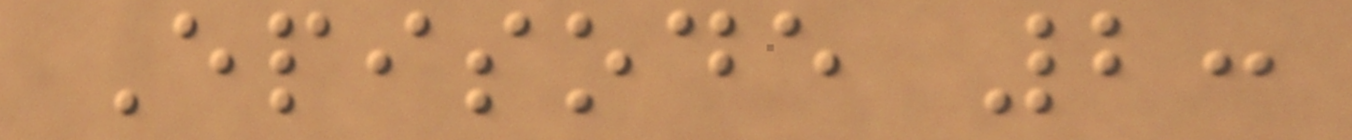Episode 2:
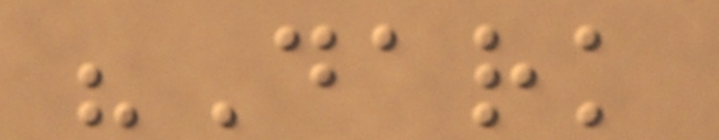"Dark
